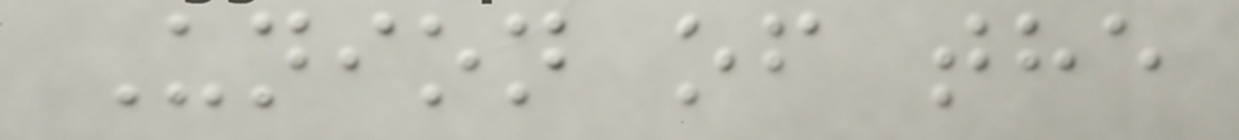Union of the
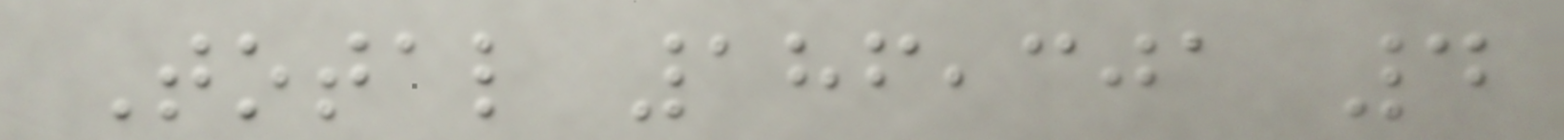Total 186,301 4
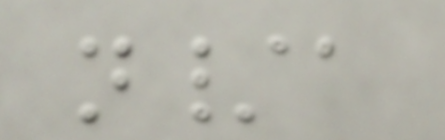n/a
